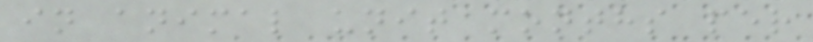in animal unit months per
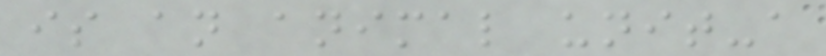is an animal unit-a
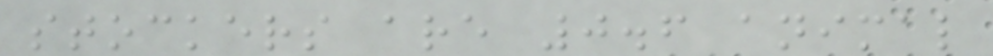stockers are 0.6 animal
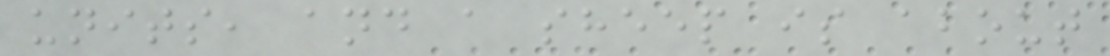units, and a sheep is about
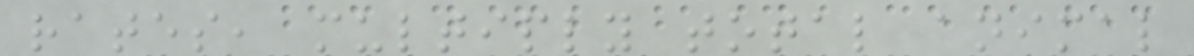rates, multiply total animal
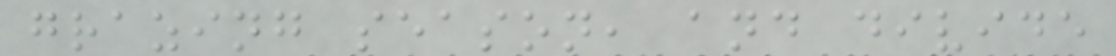grazing season, and divide
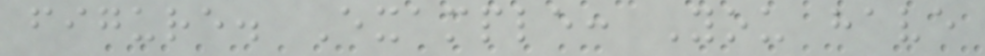figure. Example: You have
